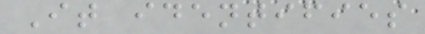It identifies
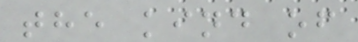the kind of
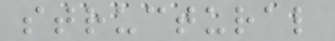structural
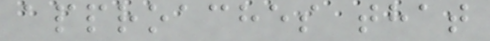approaches that
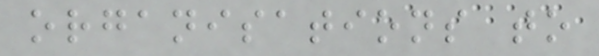organisations to
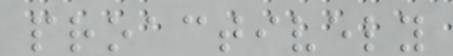proactively
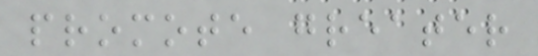promote greater
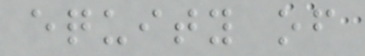equity of
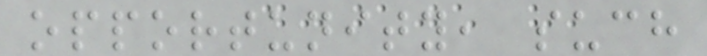opportunity, such
